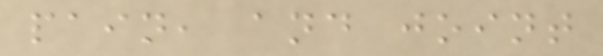pain, and joint
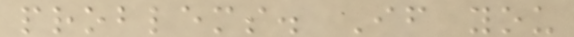problems. If you
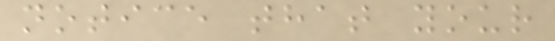notice that your
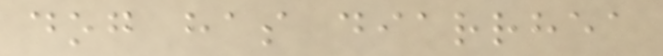dog has diarrhea
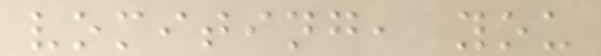vomiting, you
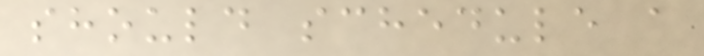should schedule a
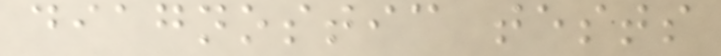diagnostic tests
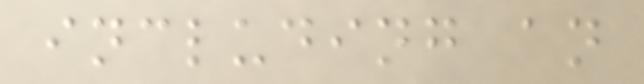including an
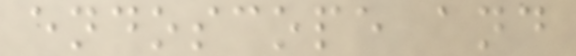endoscope and
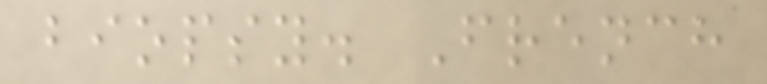biopsy. French
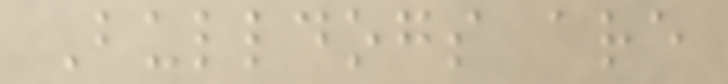Bulldogs are
